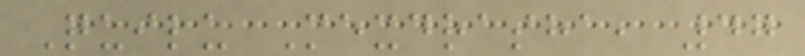Quilu Mexdrasha, 47
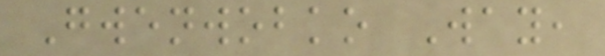Gwenwobko Way,
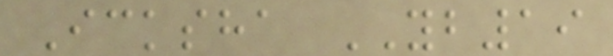Icksha YB19
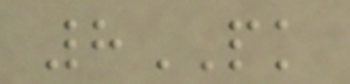8PK
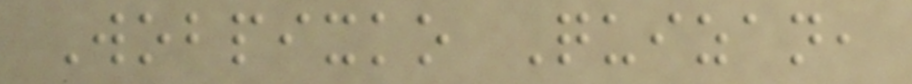Wobpixko Quizan,
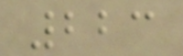223
